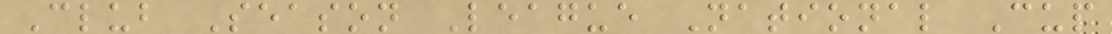Club Season League National Cup
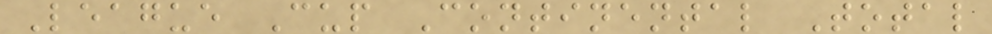League Cup Continental Total
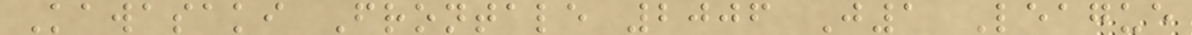Kawasaki Frontale 2006 J1 League
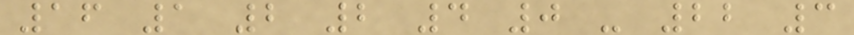16 1 2 2 4 0 - 22 3
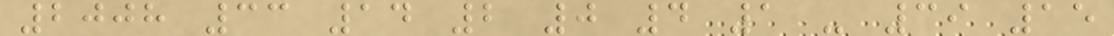2008 33 14 2 0 4 1 - 39 15
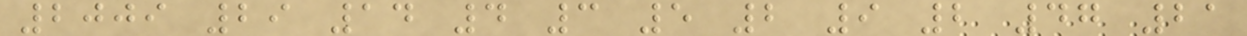2009 29 14 4 3 5 2 9 2 47 21
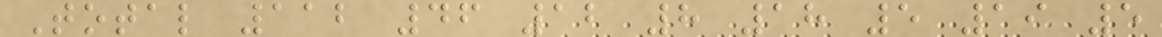Total 112 46 12 8 18 5 19 5
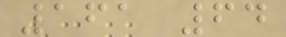161 64
